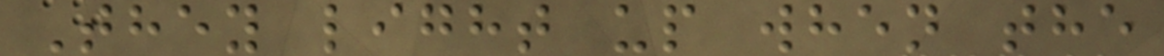They light up when the
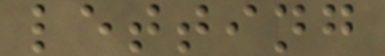letting
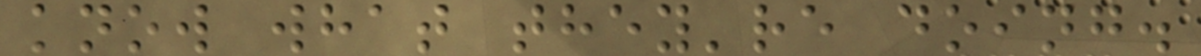know what they're doing.
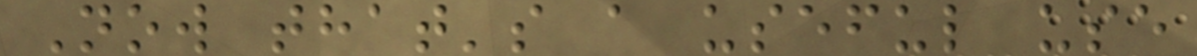Now that's a useful use
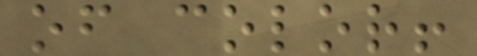of color!
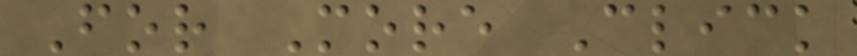For More Click
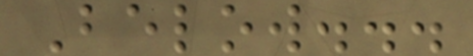Below...
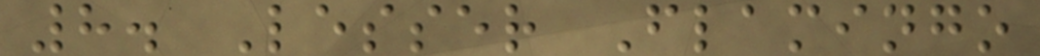8. Lesser Flamingo
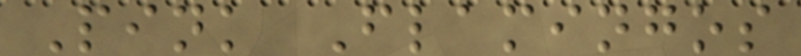Pink Flamingos
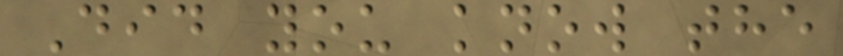Did you know the
